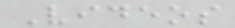Videos
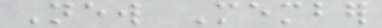New Member
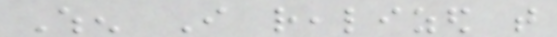When I realized that
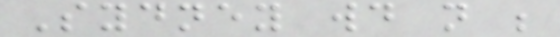Sydney would not be
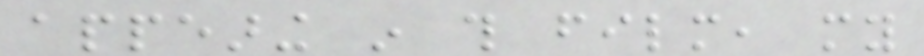appearing in this film, my
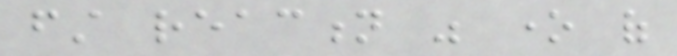first reaction was one of
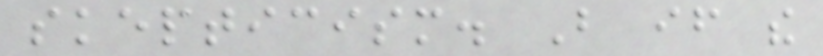skepticism. But if the
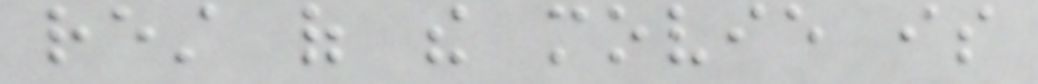rest of the movie is
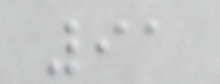91
